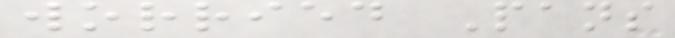worried Pans
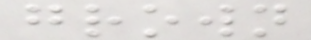grown
